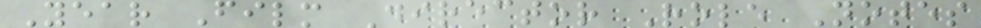Year Film Director Role Notes
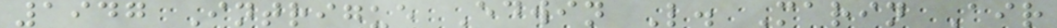1947 Intrigue Edwin L. Marin Air
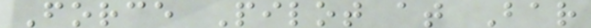Force Pilot at Bar
